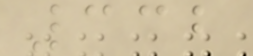332
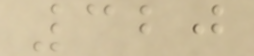320
